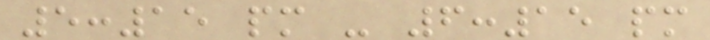5:15 pm - 6:15 pm
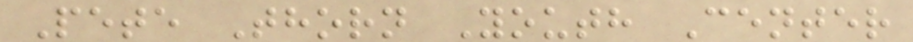Pete Thorn Youth Center
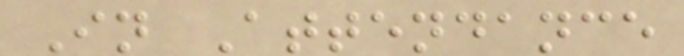In Attendance
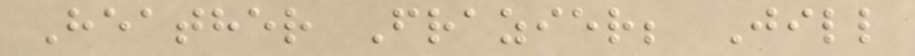Heather Frazier; Jill
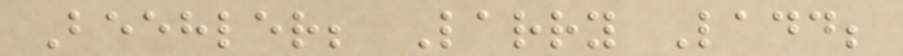Beehler; Larry Ladd;
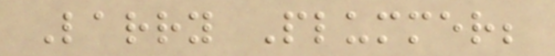Larry Plummer;
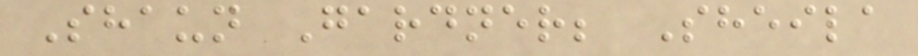Shaun Gardner; Sheila
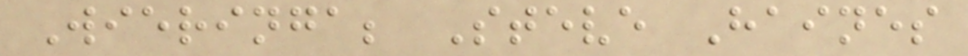Wieringa; Steve Haines
